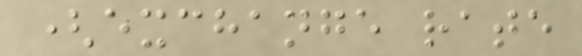(exchange rate
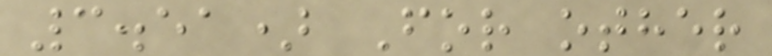3.51) For other
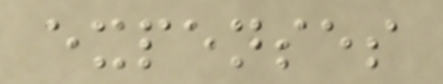expenses
